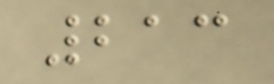213
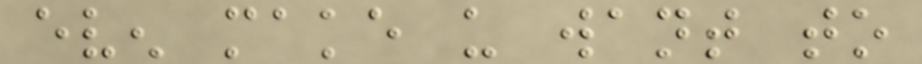even make us want to
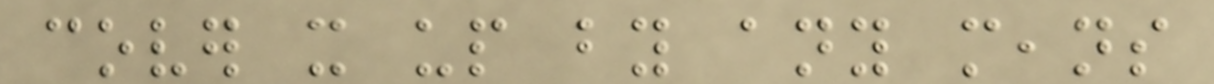cover it up by any means
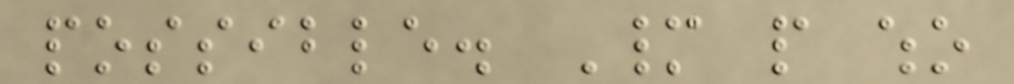possible. Many people who
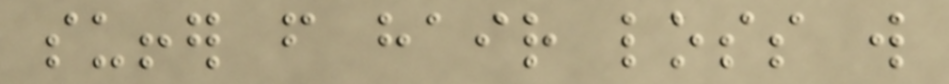suffer from hair loss will
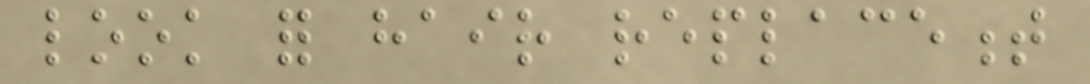look for hair replacement
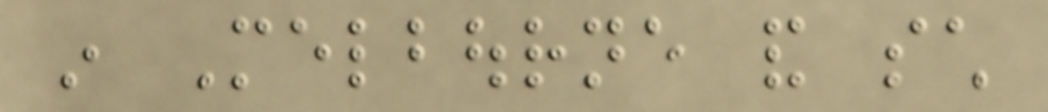in Melbourne and such
